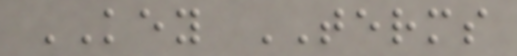KEY TERMS
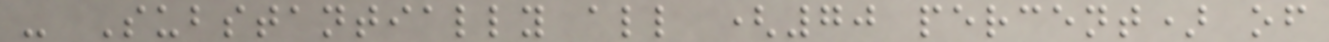- Substantially all (70 percent) of
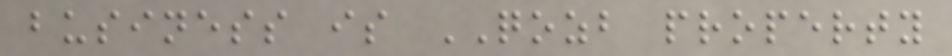business is QOZB property
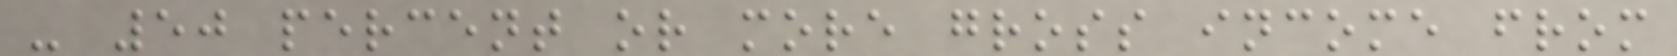- 50 percent or more gross income from
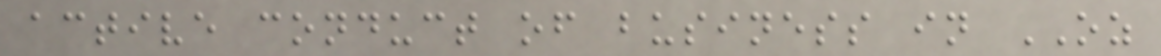active conduct of business in OZ
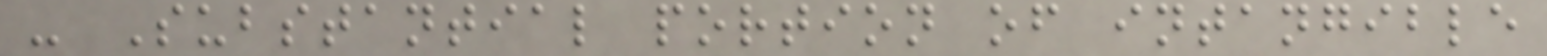- Substantial portion of intangible
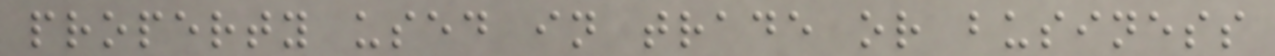property used in trade or business
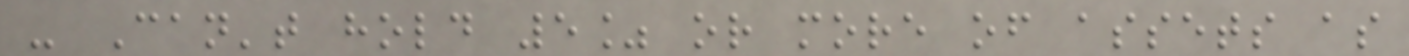- Can't hold 5% or more of assets as
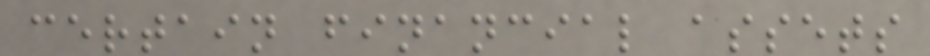certain financial assets
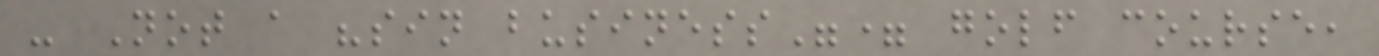- Not a "sin business"= golf course,
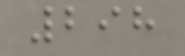298
